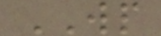WP
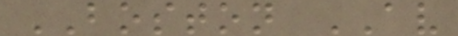BOSTON AV
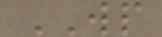WP
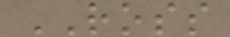ROSS
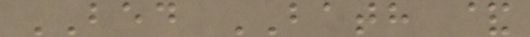BED BATH &
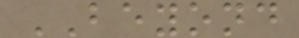BEYOND
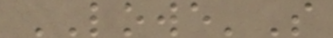LOWE'S
